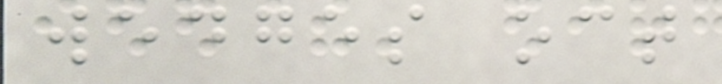wedges oct
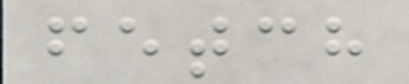fetch
